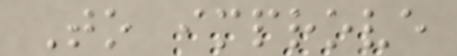To improve
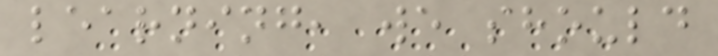learning, we should
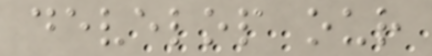develop our
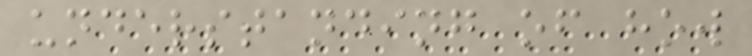understanding of how
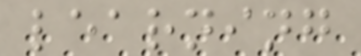learning
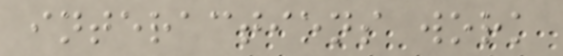interactions work
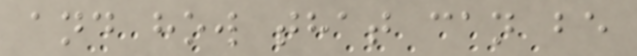and how that can be
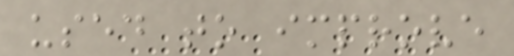used to improve
